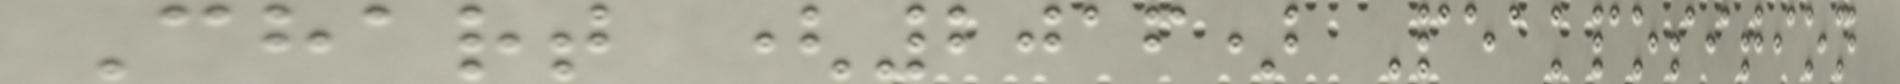Chart (2016) Peakposition
